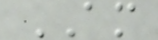AM
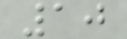10
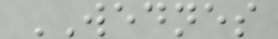WEDNES
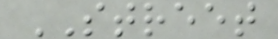STREET
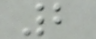2
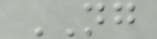NG
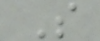S
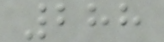288
